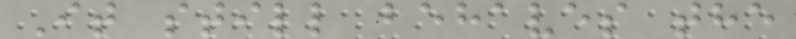It still behaves the
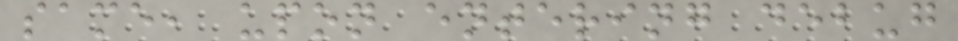same, upon entering debug
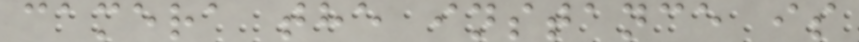camera the instance is
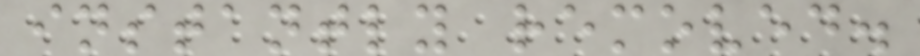instantly removed.
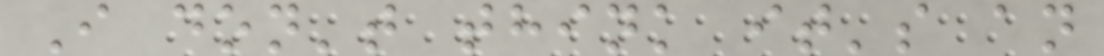I don't think it's an
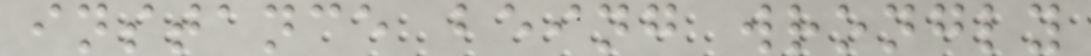instance being wrongly
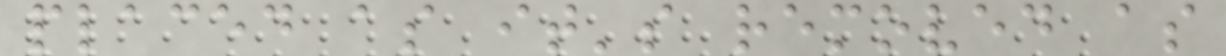placed as it's removed as
